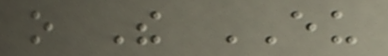o The EU
